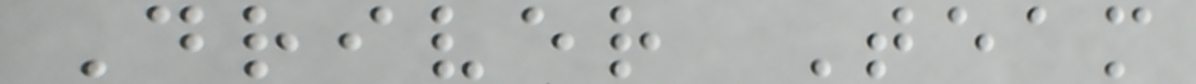Driver Team
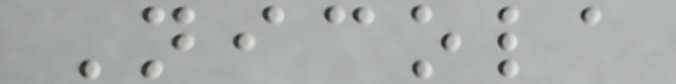Nicola
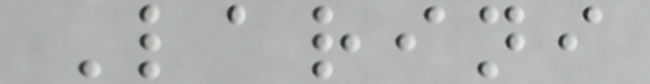Larini
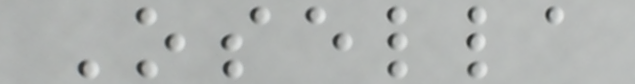Osella
